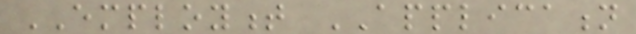EMPLOYMENT APPLICATION
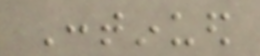Continued
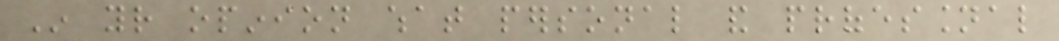In your opinion what personal and professional
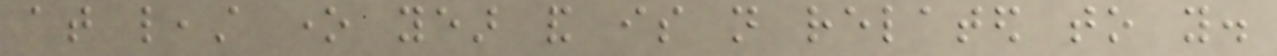at least one year and is not related to you.
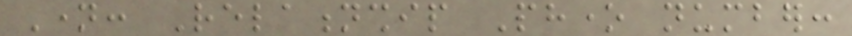Name: Relationship Phone number:
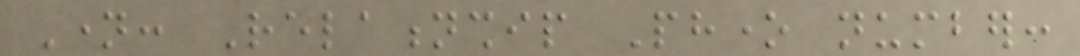Name: Relationship Phone number:
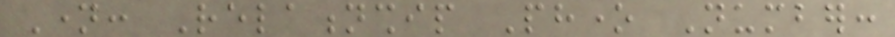Name: Relationship Phone Number:
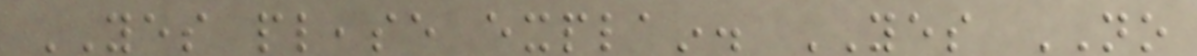YES please explain. YES NO
